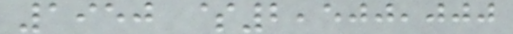1950 $2,500,000
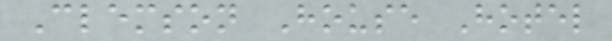Clemson House Hotel
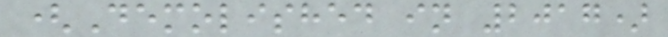(Demolished in 2017)
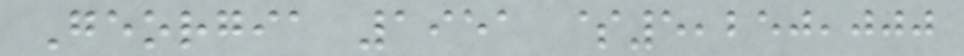Georgia 1951 $5,250,000
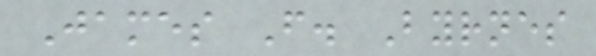James F. Byrnes
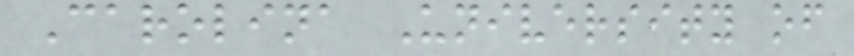Carolina University of
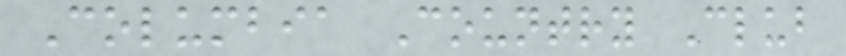Columbia Country Club
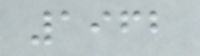1962
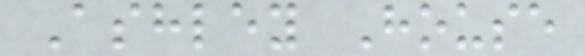Ashley House
